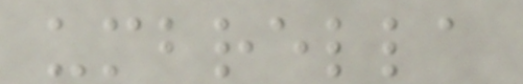umbrella
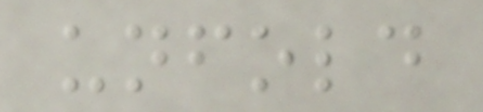unfold
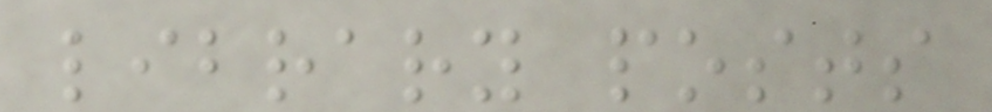library posts
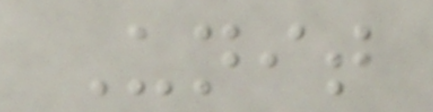Unit
